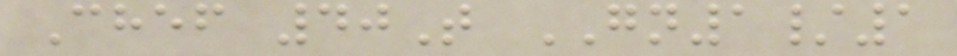Chef 40T GN1/1
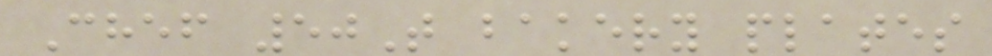Chef 50T bakery plates
